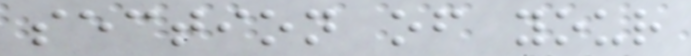section of your
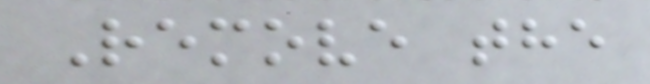Remove the
